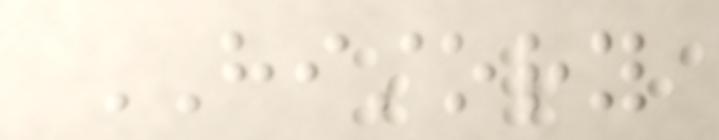HISTORY
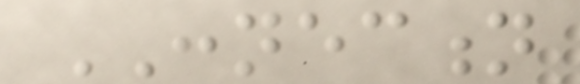CONNECTION
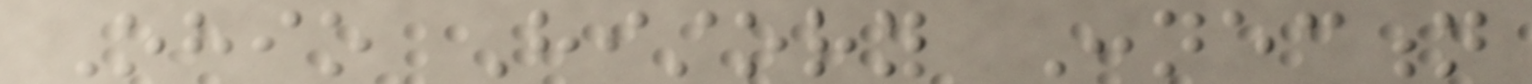Ohio History Connection
